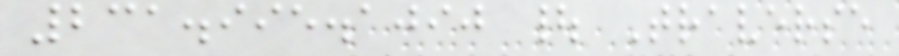231.995.1090 | Traverse
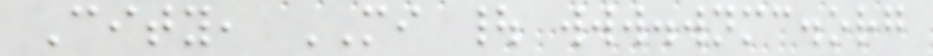City, MI | www.wnmc.org
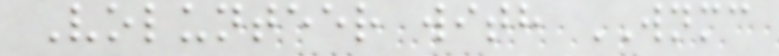Volunteer with WNMC
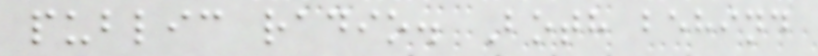public radio. Both behind
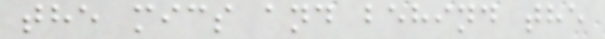the mics and behind the
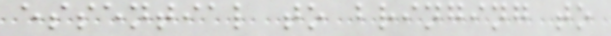essential to bringing to
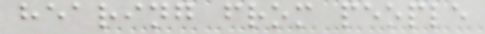hearing from people
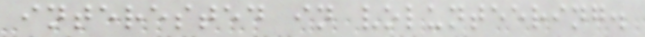interested in volunteering.
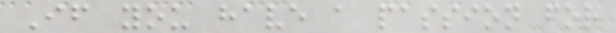If you have a passion for
